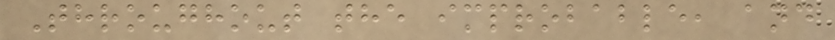Throughout the improbable, and
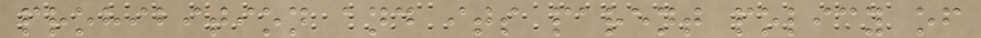prohibition and its parent policy of
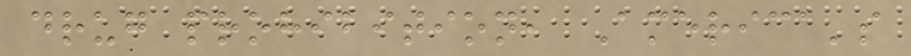drug prohibition, America's
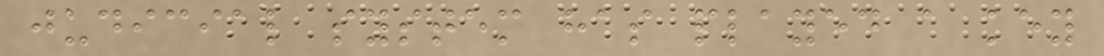judicial system has played a key
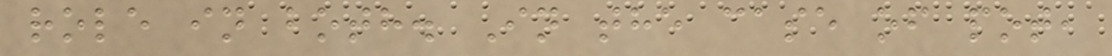role in both. In the case of pot,
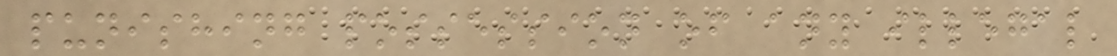punishing possession of any illegal
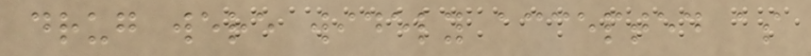drug were widely accepted as
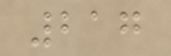217
